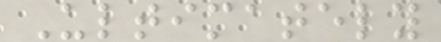Ultimately
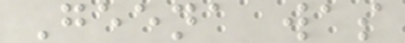Geena was
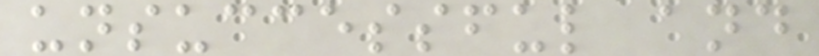unsuccessful and
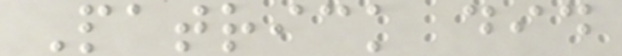Patrick did
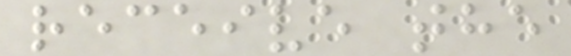receive the
